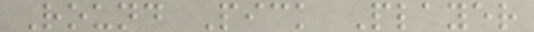Round Pick Player
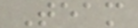Team
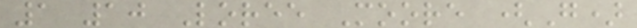1 10 Loree Moore (G)
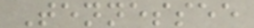Tennessee
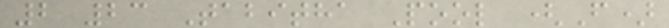2 23 Tabitha Pool (F)
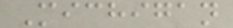Michigan
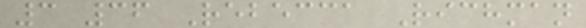3 36 Rebecca Richman
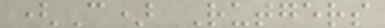(C) Rutgers
